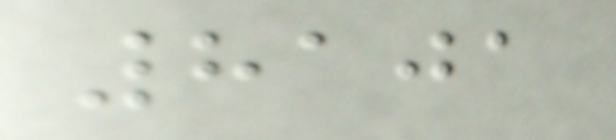8101
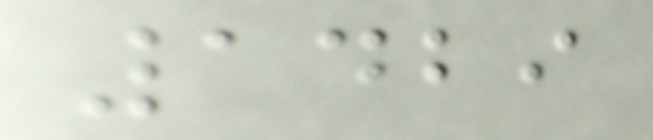1429
